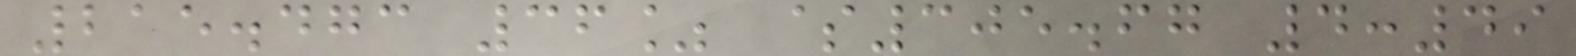215.473 36% $305.67 4:49
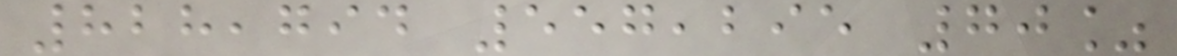828,794 557,295 70%
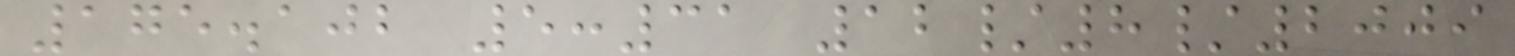175.102 5:31 12/8/2009
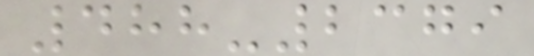488-2379
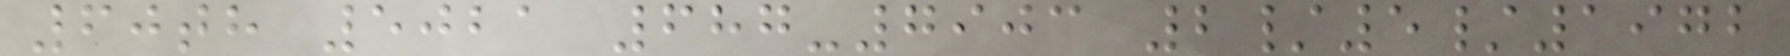60th 5021 687-7903 2/5/1972
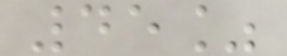45%
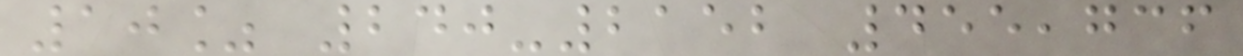10% 240-2152 455,736
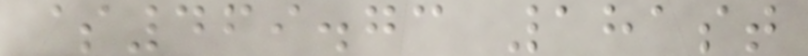$469.73 181st
